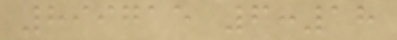899715 6:18
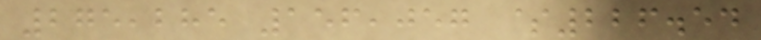275,285 156,057 $226.54
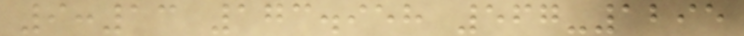9:13 173.958 567-1295
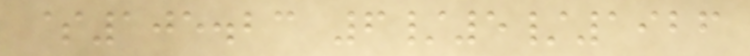$105.23 6/5/1926
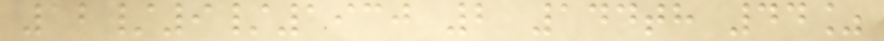12/9/1930 2 144th 44%
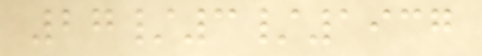27/3/1937
